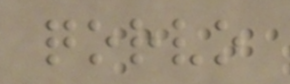qorvo
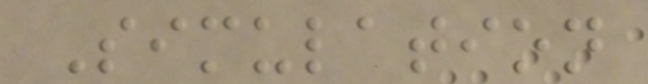Simulation
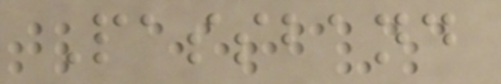Passband
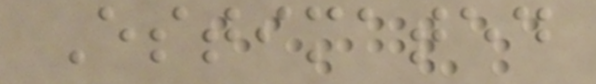Estimated
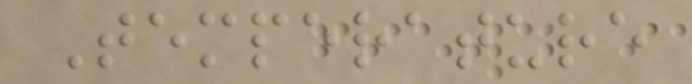Temperature
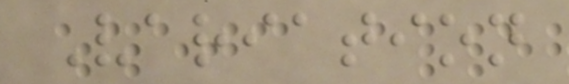Variation
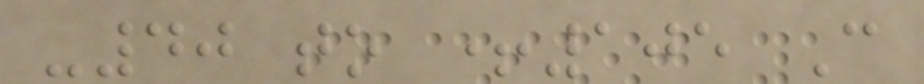-40 to +105 C
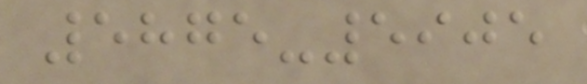5875-5905
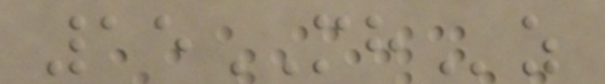15MHz
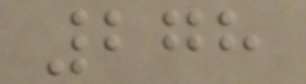278
